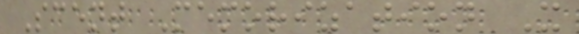Scent Memorization X
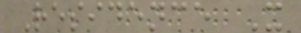Residence X
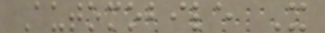Automobile X
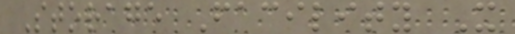Storage Facility X
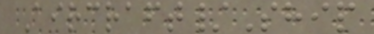Aircraft/Ship
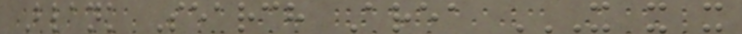Blank Search Area X X X
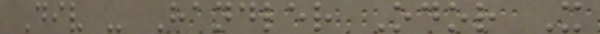Div - Handler Odor X
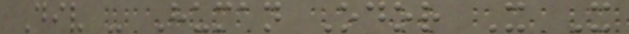Div - Human Odor X X
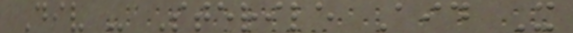Div - Sterile Aid X
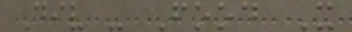Div - Food X
